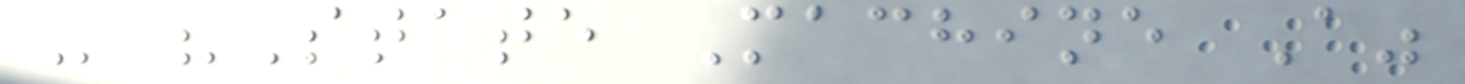- "State Machine A"
